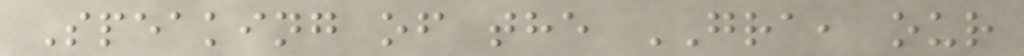Speaking of the GRA, our
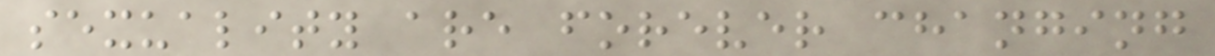sexuality are forever changing
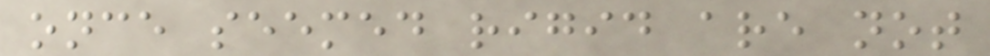once seemed rigid are not
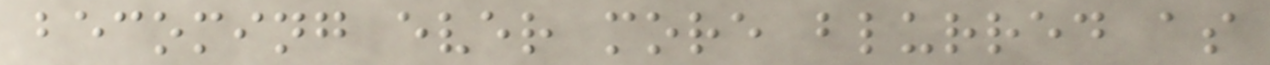becoming ever more blurred as
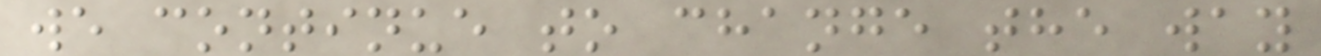we continue to change the way
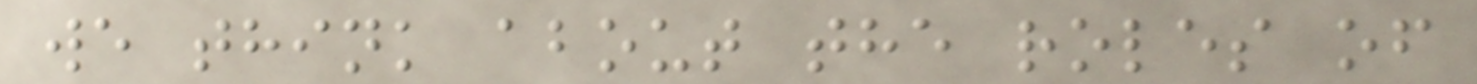we think about the roles of
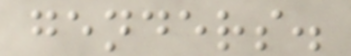genders.
